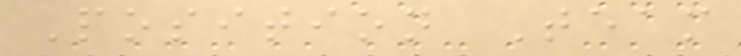Position Team
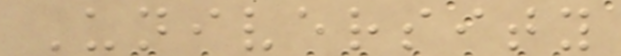University
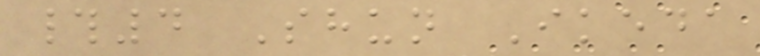#4 Shun Ikeda
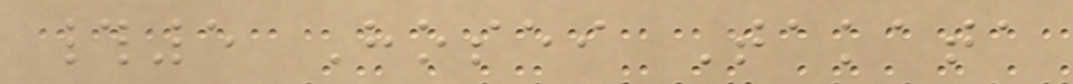#5 Hosei Takata
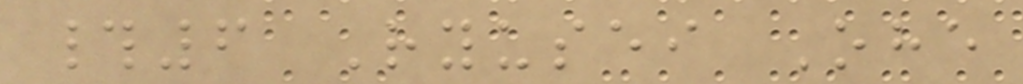#6 Ryusei Ohe
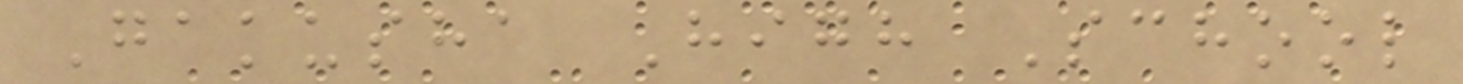Gakusha High School
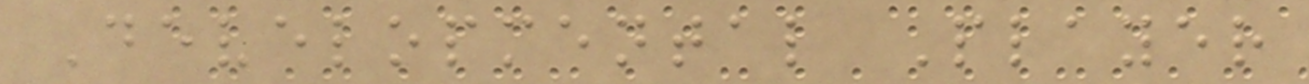Developmental Player
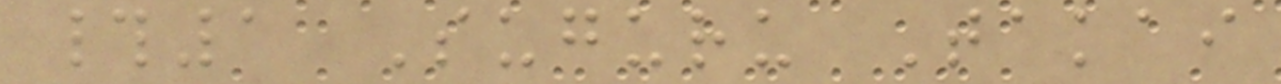#1 Suguru Takai
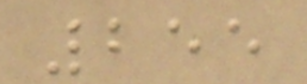255
